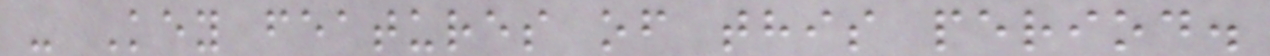- Key features of this period.
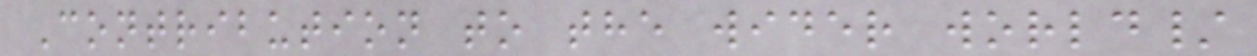Contribution to the wider world/
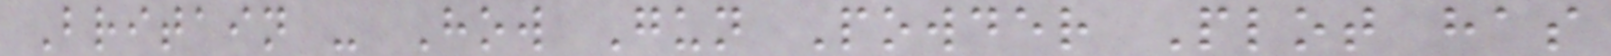Britain - How Gun Powder Plot has
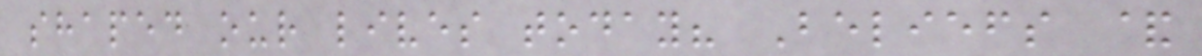shaped our lives today? Beliefs &
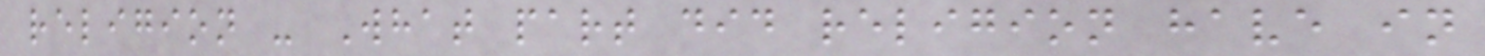religion - What part did religion have in
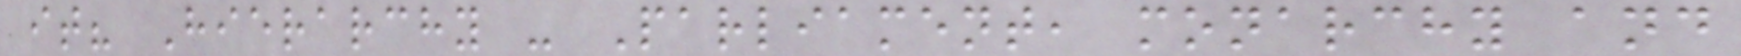it? Hierarchy - Parliament, monarchy and
